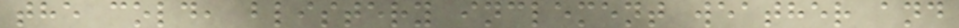the cold, blistery inclement weather and
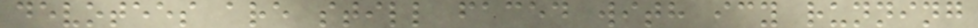devotees are still faced with icy running
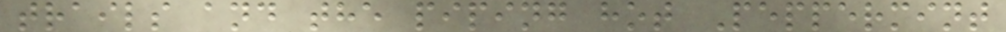trails and the piping hot Peppermint
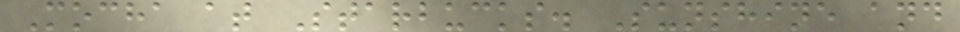Mocha at Starbucks. Sunshine and
